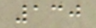130
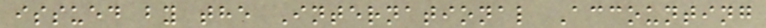issued by the International Accounting
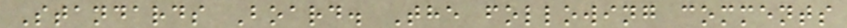Standards Board. The following comments
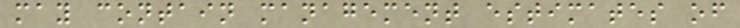may contain management estimates of
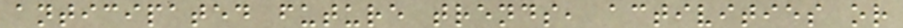anticipated future trends, activities or
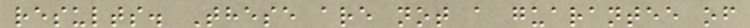results. These are not a guarantee of
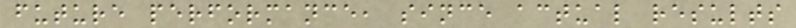future performance, since actual results
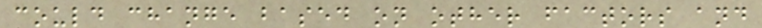could change based on other factors and
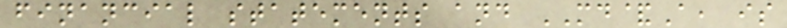financial statements and MD&A, is
